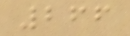266
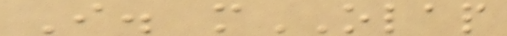I. mOLAP
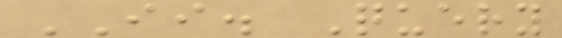II. Query
